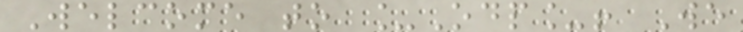Welcome to _Odp_! We
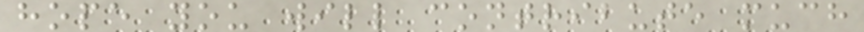hope you will contribute much
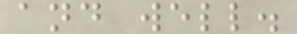and well.
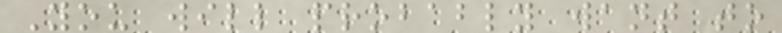You will probably want to
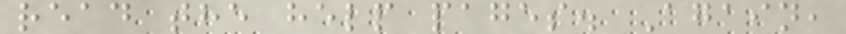read the help pages. Again,
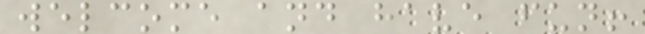welcome and have fun!
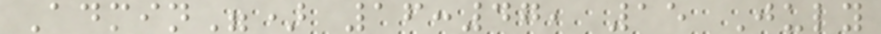Admin") 16:47, 15 July
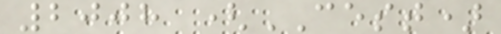2008 (CEST)
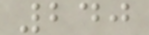240
